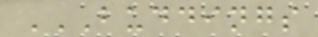BUDDINGS
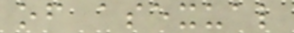of asexual
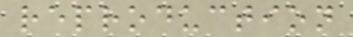reproduction
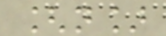[n]
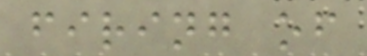firing of
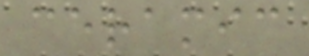ceramic
